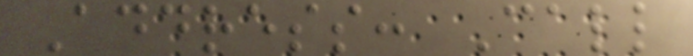Address: Call
